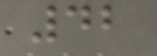42
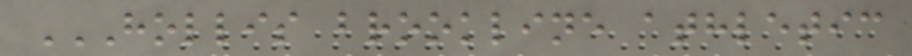HOLLIS BROOKLINE ATHLETIC
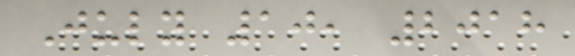July 10, 2018
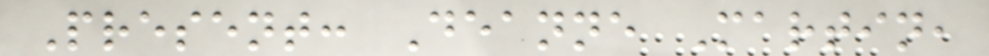Present: Deanne Martin,
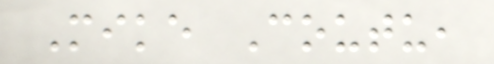Mike Coutu,
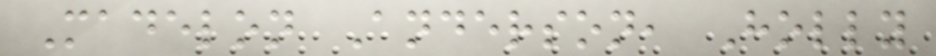Madelon Anderson, Holly
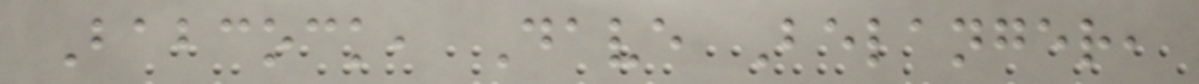Babcock, Dave Belanger,
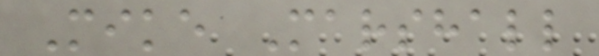Mike Marshall
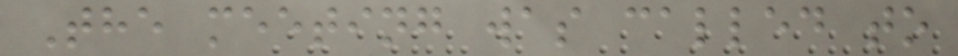The meeting was called to
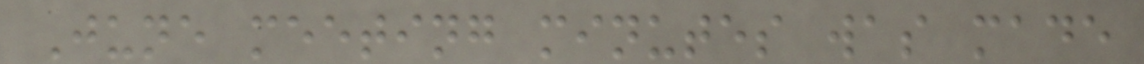June meeting minutes was made
